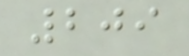209
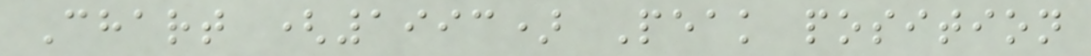Chart (1993) Peak position
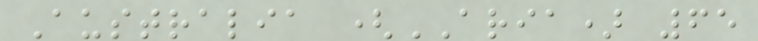Australia (ARIA) 65
